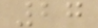27
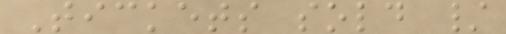Tickets sold /
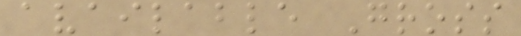available Gross
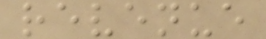revenue
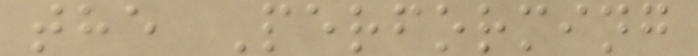the Performing
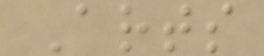Arts
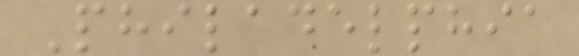Philadelphia
